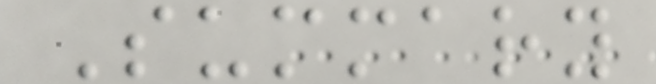Summary
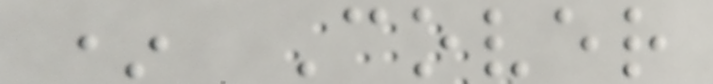* Cover
